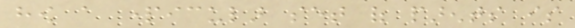how a particular set of parents is
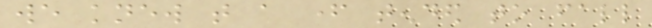we knew that a father tended to fall
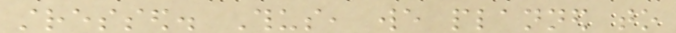stressed. Thus, we planned to
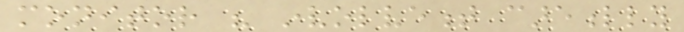monitor his involvement carefully
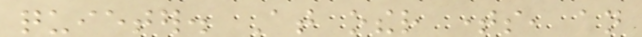quieter. At other times, an
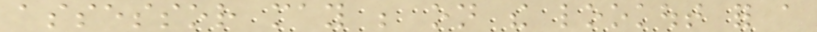assessor may be on the lookout for a
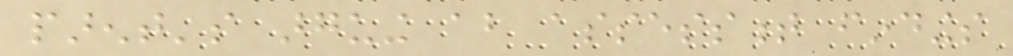parent's arguing about assessment findings
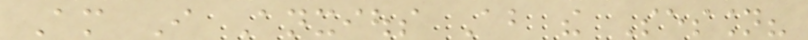Am I Anxious About the Session?
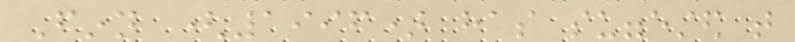Finn (1996) has suggested that
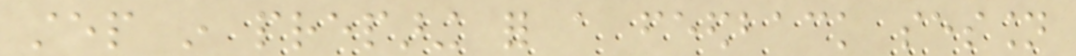step in preparing for a feedback session
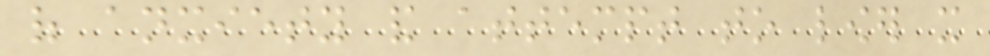of anxiety and attempt to lower it
